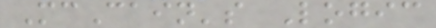McCain's Logic
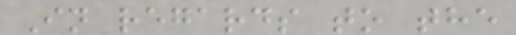In regards to the
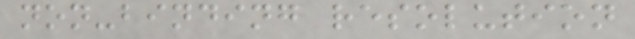non-binding resolution
